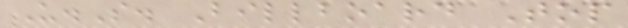U.S. Billboard Top
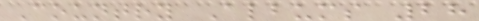Country Albums 28
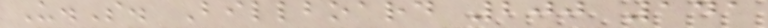U.S. Billboard 200 141
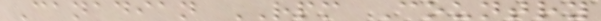Canadian RPM Country
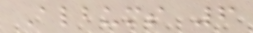Albums 6
